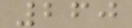260
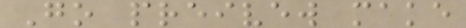Go preivew make
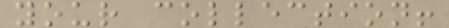your collection!
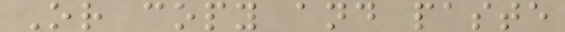Or copy and paste
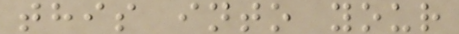this into your
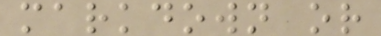markdown or
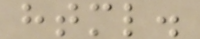html.
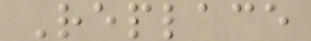Replace
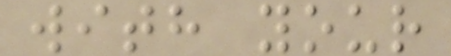with your
